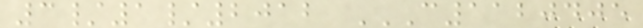3/1/2012 C1120405
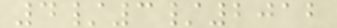4/3/2012
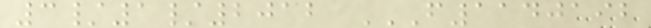3/1/2012 F1140192
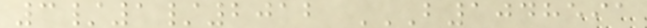3/1/2012 B1048591
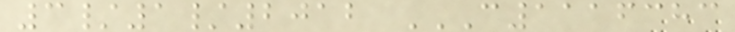3/1/2012 C1116383
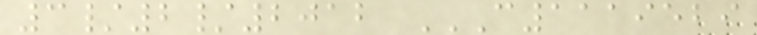3/2/2012 C1119529
